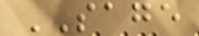SAGE
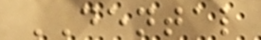DENTAL
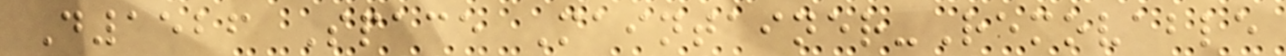D1526 Space Maintainer-Removable
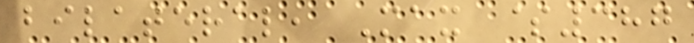bilateral, Max $387
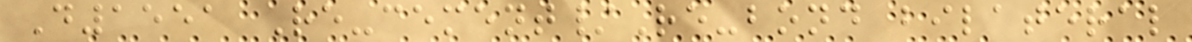D1551 Re-cement/Re-bond bilateral
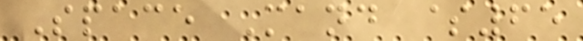Space Mand $65
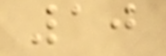10
